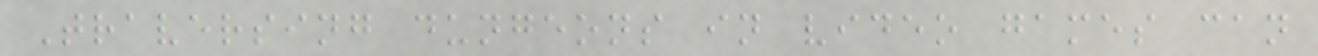Traversing dungeons in video games can
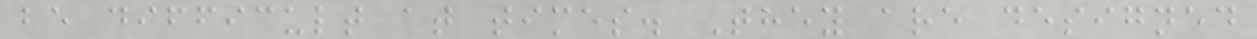be difficult at times. They are designed
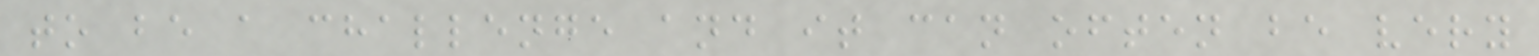to be a challenge and it can often be very
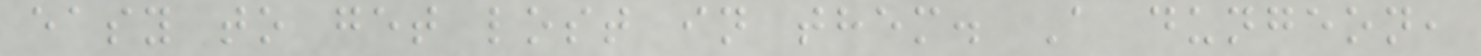easy to get lost in them. A dungeon,
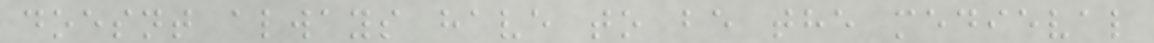doesnt always have to be the medieval
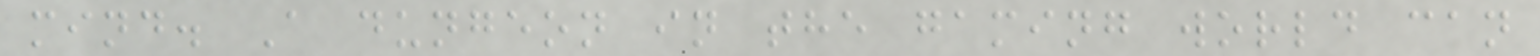mind. A dungeon in the gaming world can
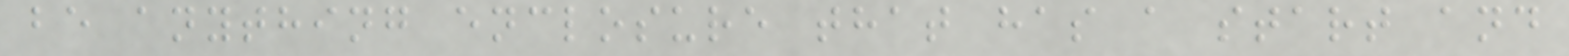be anything enclosure that has a start and
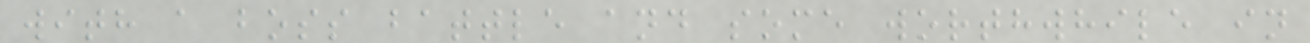with a boss battle and some worthwhile in
